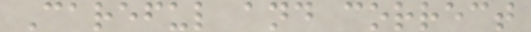Careful and correct
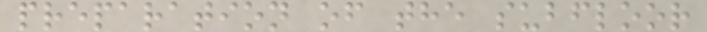preparation of the subfloor
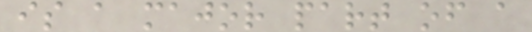is a major part of a
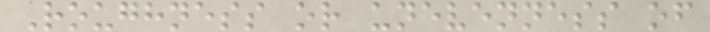Roughness or unevenness of
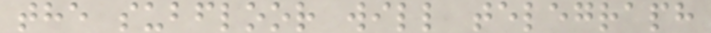the subfloor will telegraph
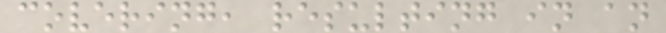covering, resulting in an
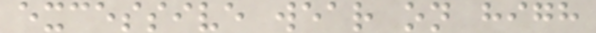excessive wear on high
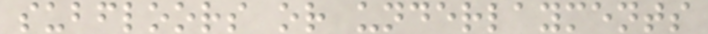subfloors or underlayments
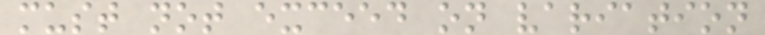must not exceed on variation
